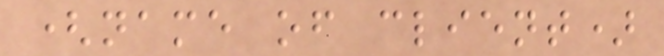(name of client)
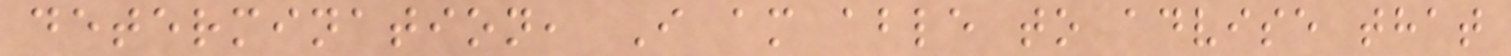determination, I am able to advise that
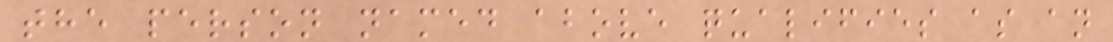the person named above qualifies as an
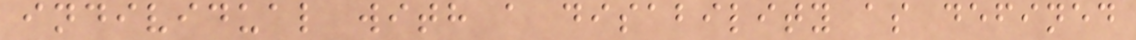individual with a disability as defined
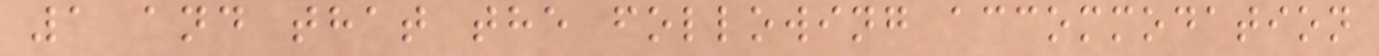1 and that the following accommodation
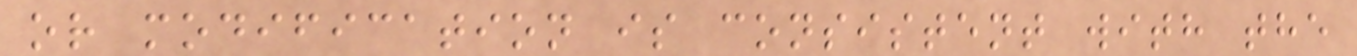or modification is consistent with the
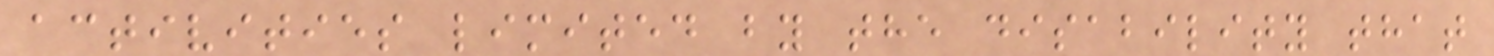activities limited by the disability that
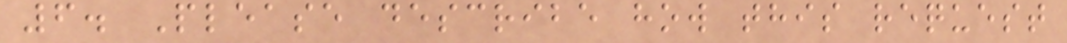6. Please describe how this request
